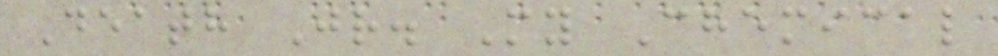Death Jr. My Chemical
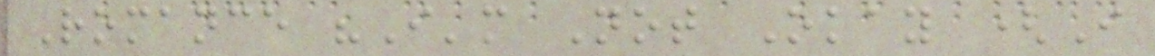Romance "I'm Not Okay (I
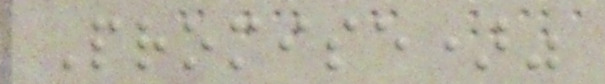Promise)"
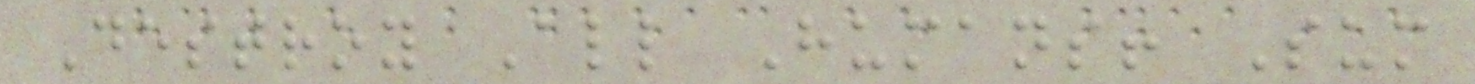Destroy All Humans! Sum
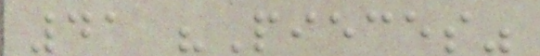41 "Pieces"
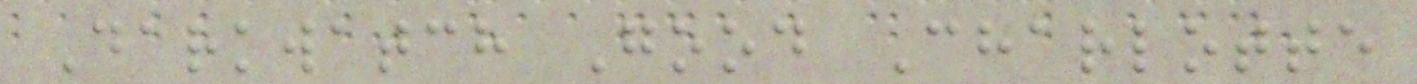Darkwatch Good Charlotte
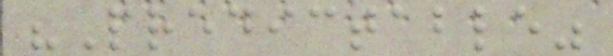"Predictable"
